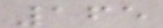165
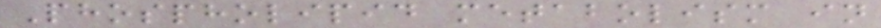Phospholipid metabolism in
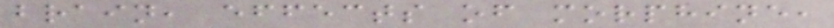brain, effects of morphine,
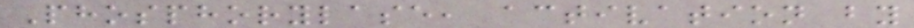Phosphorylase, activation by
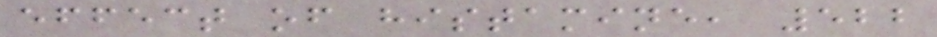effect of histamine, 522
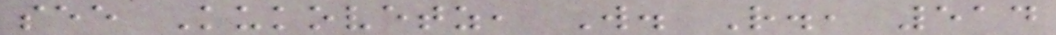see Kukovetz, W. R., 514
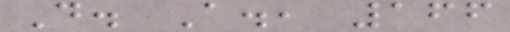D. A., 166
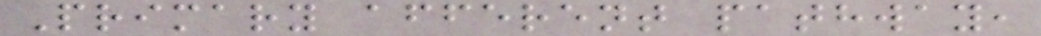Primary afferent pathway,
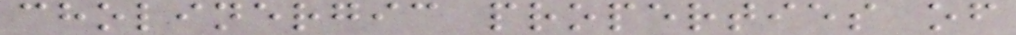cholinergic properties of
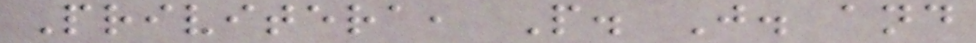Privitera, P. J. and
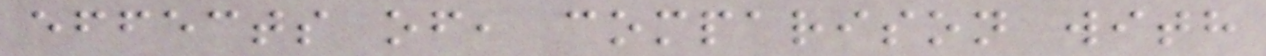effects of, comparison with
